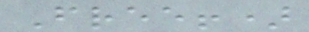Free!)
